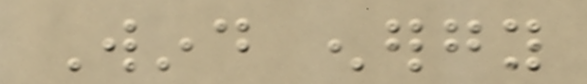Wind energy
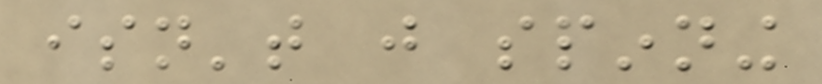isn't just spinning
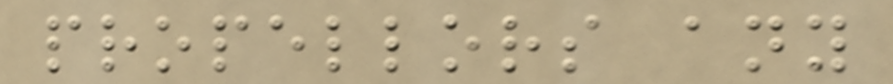propellors any
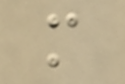more
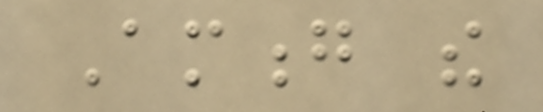Among the
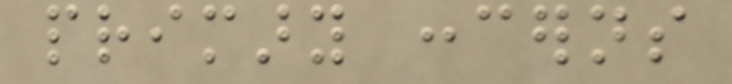primary concerns
